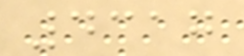4317
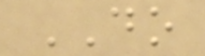DO
